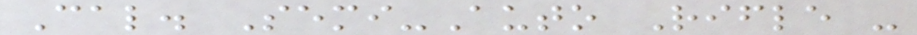Cal. Semi-Auto Rifle -
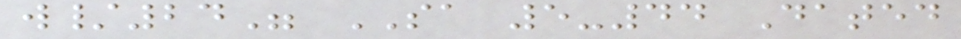w/24" SA 5-44 Dated
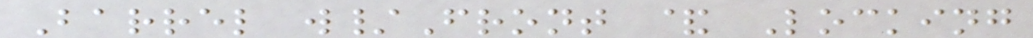Barrel w/Front & Locking
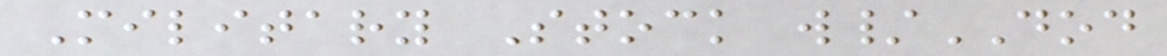Military Stock w/DOD
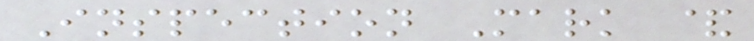Inspection Mark &
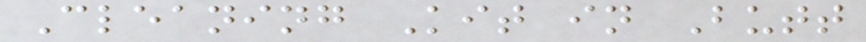Cleaning Kit in Butt
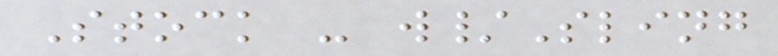Stock - w/Sling
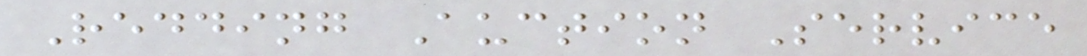Redding Auction Service
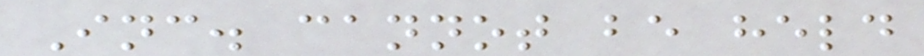Inc. cannot be held
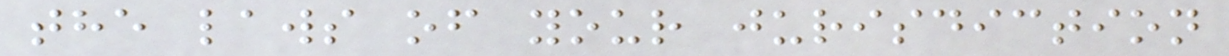the laws of your jurisdiction
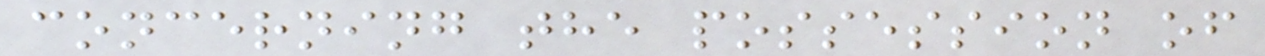concerning the possession of
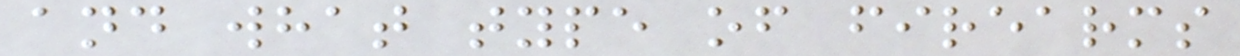and what type of firearms
